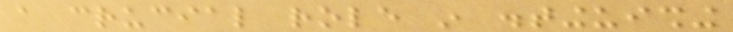a crucial role in distinguishing
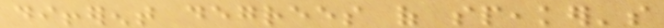different degrees of speaker's
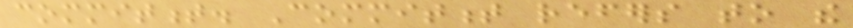commitment. Commitment refers to the
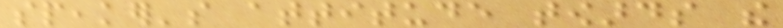speaker's attitude towards the
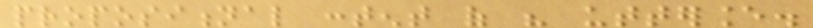propositional content of his utterance.
